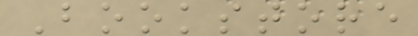Bookstore
